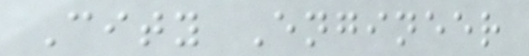City Engineer
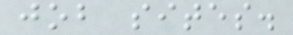job sites.
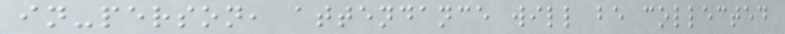in-person, attendance will be collected
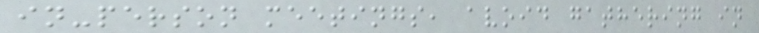in-person meetings, avoid gathering in
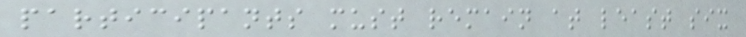participants must remain at least six
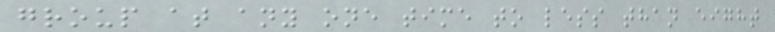group at any one time to less than eight
